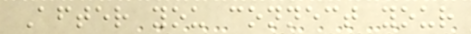After you connect your
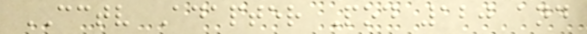CCTV Adapter Pod 120 and
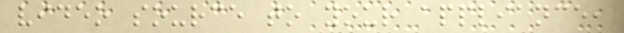video source to your appliance,
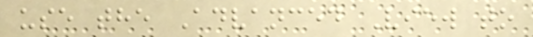use the Advanced View to
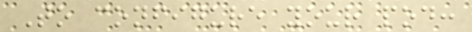To configure your pod:
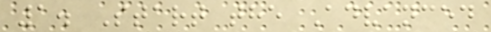1. Start the Advanced
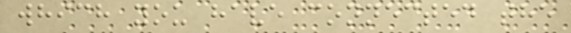which you have connected the
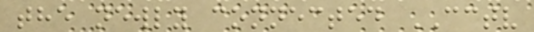the newly connected CCTV
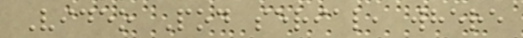Video Pod serial, where
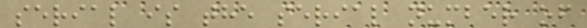serial is the serial number of
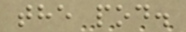the pod.
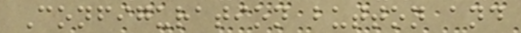Configuration button and
